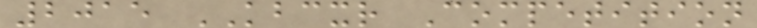2015 KBCXR Competition
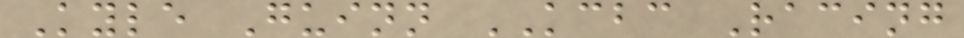Kyle Guinn KCBC Racing
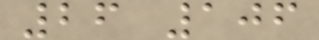26 106
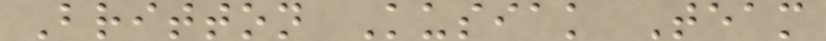Britton Kusiak Team
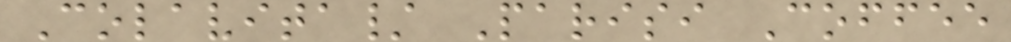Colavita/ Parisi Coffee
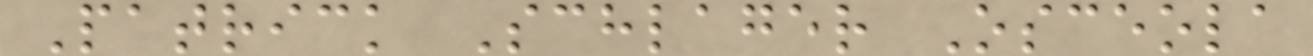Patrick Schlager Osceola
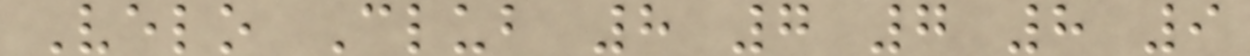Velo Club 8 7 7 8 9
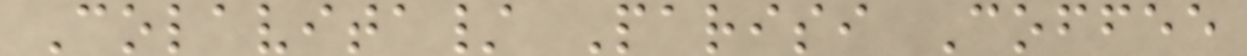Colavita/ Parisi Coffee
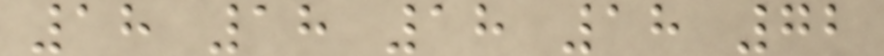18 18 18 18 72
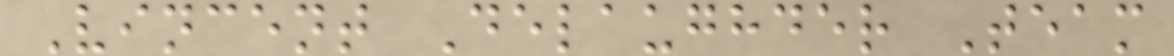Vincent Delaughder Team
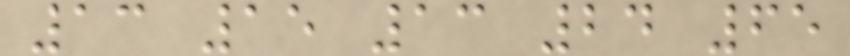13 15 13 24 65
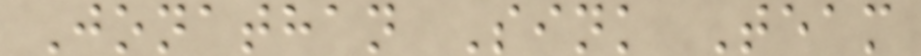Jonathan Sink Team
